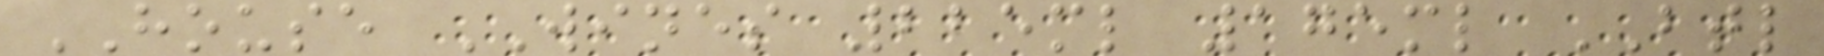HOUSE WINES 225ml 175ml BTL
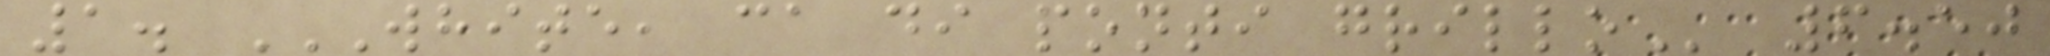1. WHITE, CA DI PONTI GRILLO 6.50
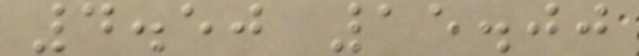4.50 15.00
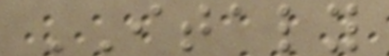ITALY
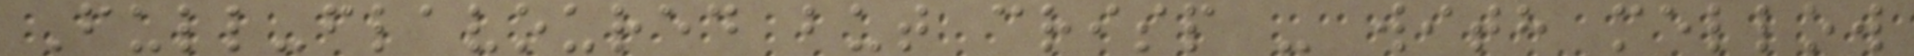Full-flavoured but crisp - with mellow
